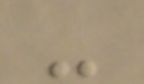-
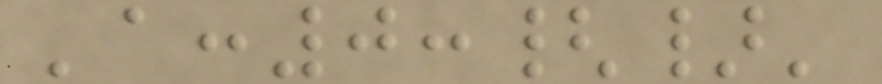'a:0:{}'
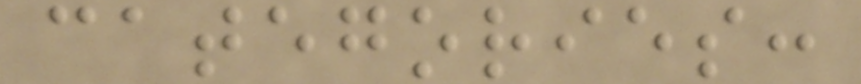categories:
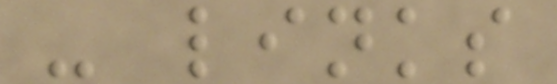- links
